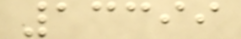13399
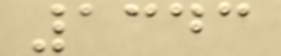1343
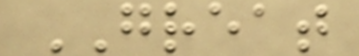GREAT
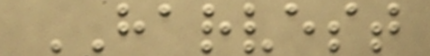HARVEST
